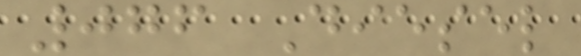076 Diesel
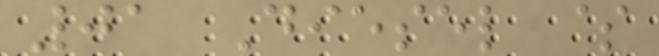01 Diesel $
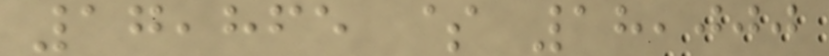17,865 $ 18,000
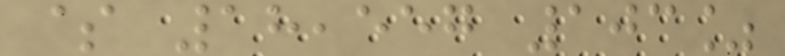$ 18,557 103%
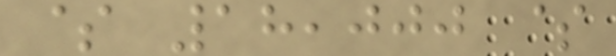$ 18,000 $
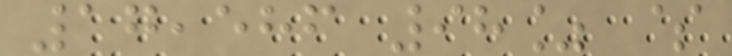17,586 98% $
